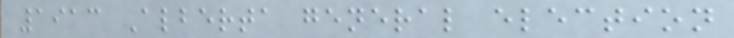1913 Alberta general election
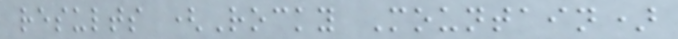results (Rocky Mountain)
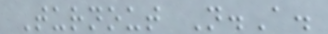Turnout N.A.
